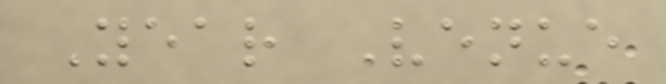Year Venue
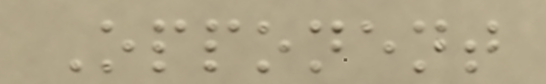Opponent
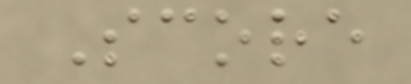Score
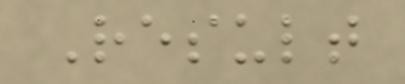Result
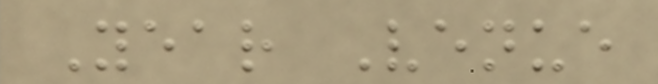Year Venue
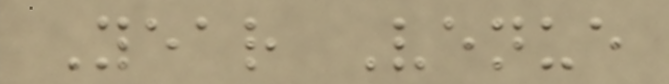Year Venue
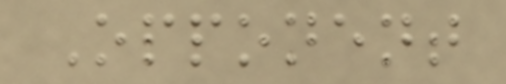Opponent
